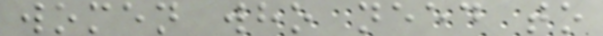women who need to
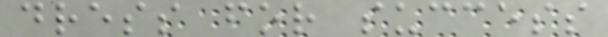dress for success
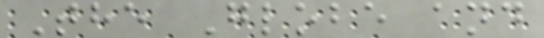The Globe and
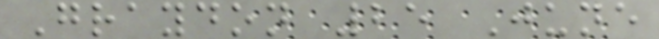Graydon 25 June
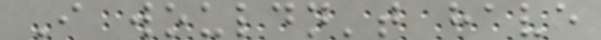I wouldn't have
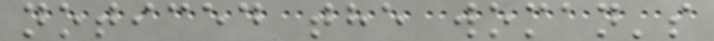noticed the woman's
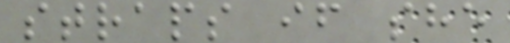straps if she
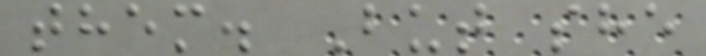them. But she
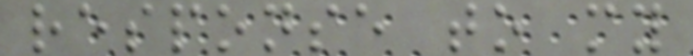response to my
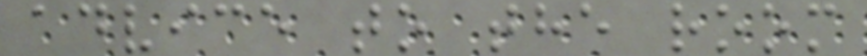advice to the room
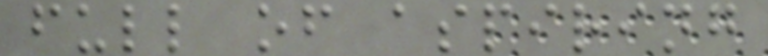full of aspiring
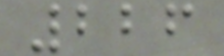226
